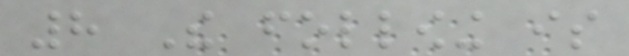8 The following is
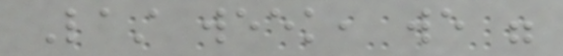Last week, we were
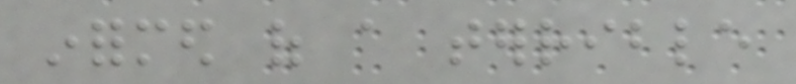informed of a terrible
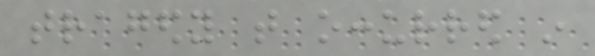tragedy that occurred in
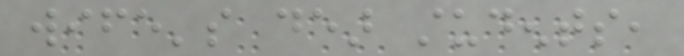wife's dear students,
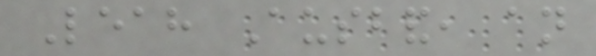Leah Ausband, an
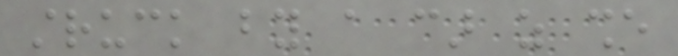struck by a car as she
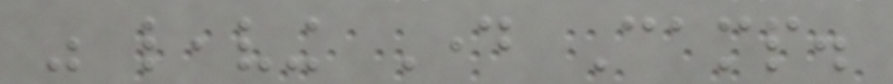was leaving Day Camp.
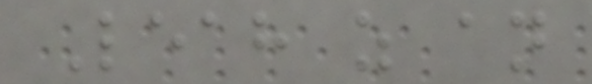Leah as an
